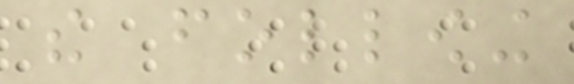the following
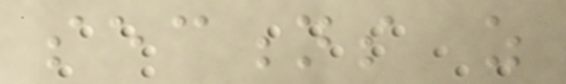sections as
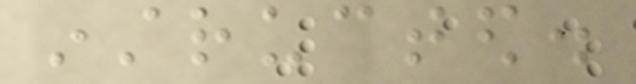instructed.
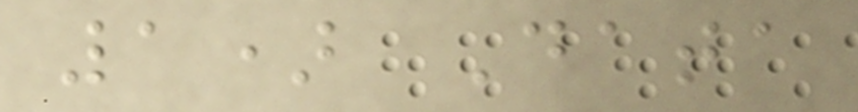1) Data
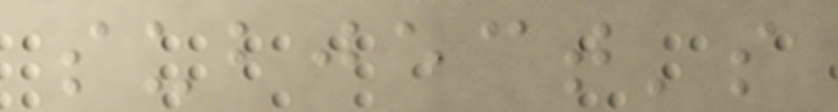subject's
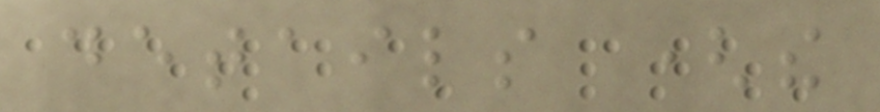details (the
